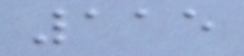115
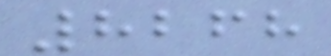8268
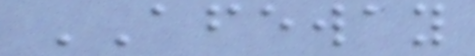AFEWAY
